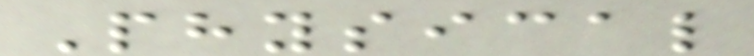Physical
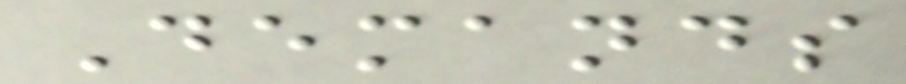Demands
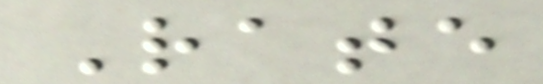Rate
